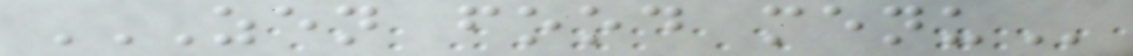ZEN FOOD MENU
